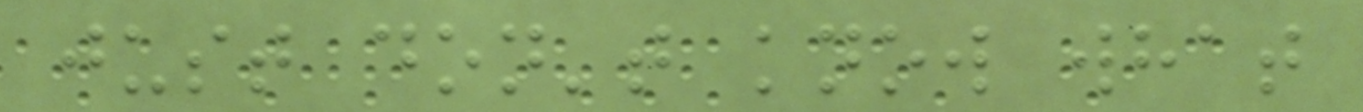just don't know what
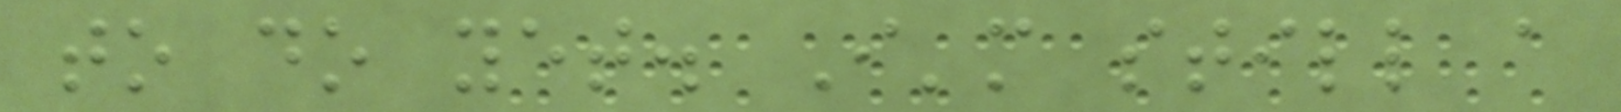to do yet. I'm still a
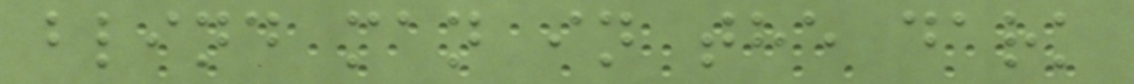blind man in the dark
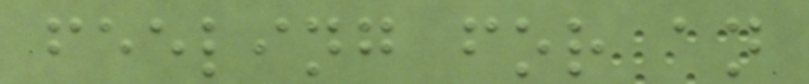feeling for an
